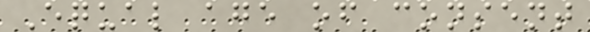Equal age of consent
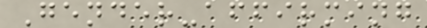Gender-affirming
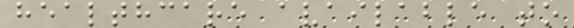healthcare available to
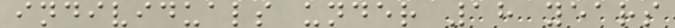individuals under 18 years
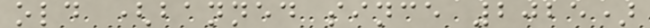old (banned since 2025)
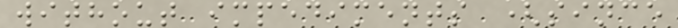without impediments (since
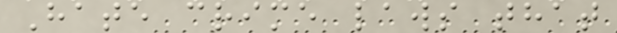Hate crime laws that
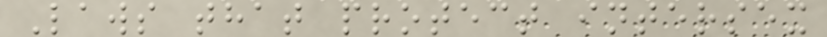Laws that protect intersex
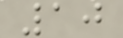10
